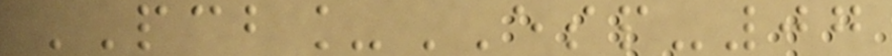PCB_ESP-07
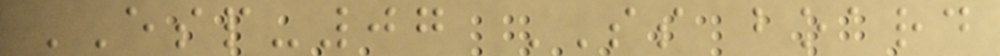ESP-07 SS board
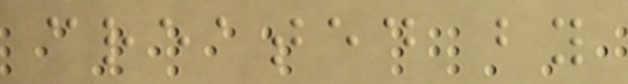created by
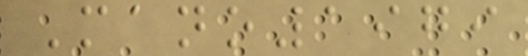Mano1979
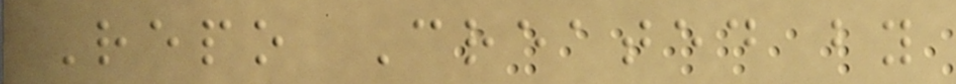Repo Created by
